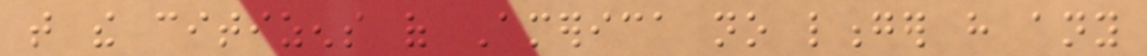that the citizens of America no longer have any
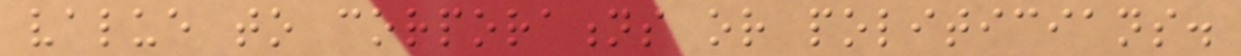value to corporations or politicians.
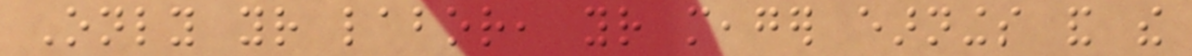Only your labor, your meager earnings and the
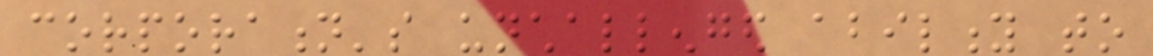corporation's unchallenged ability to
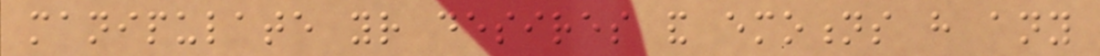manipulate your desires and emotions have any
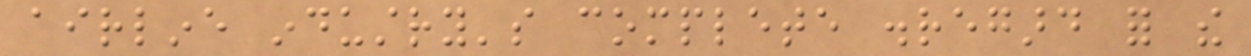airline industry's complete disregard for the
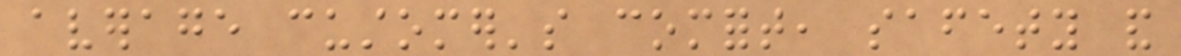average customer's comfort, safety and
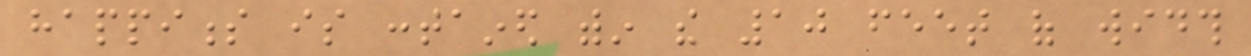happiness is contained within the 10 feet of width
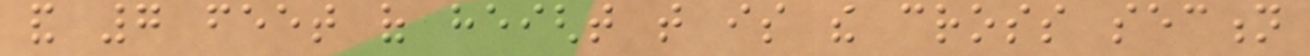and 7 feet of height that is the cross section
